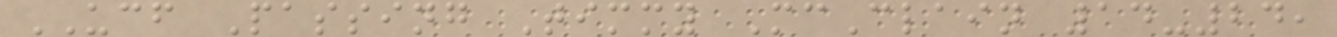UCF Passing Timmy McClain 14-24,
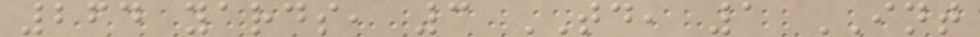264 yards, 3 TD, 1 INT
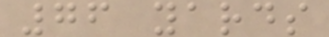76 yards
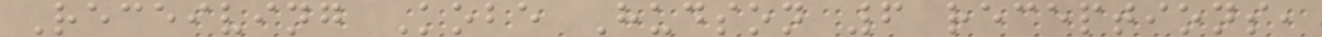Receiving Kobe Hudson 6 receptions,
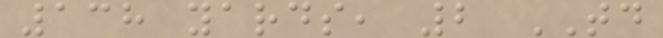138 yards, 2 TD
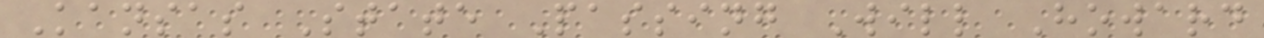Kansas State Passing Will Howard
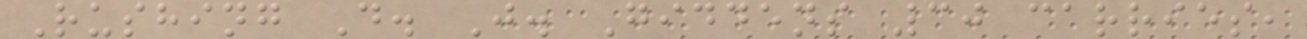Rushing D. J. Giddens 30 carries,
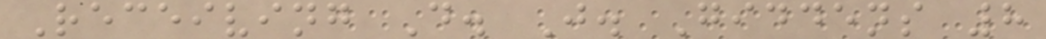Receiving D. J. Giddens 8
